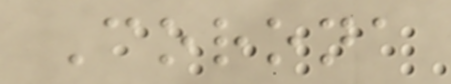Corona
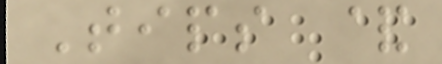Tips &
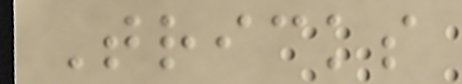Tricks
